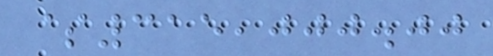$315,000.00
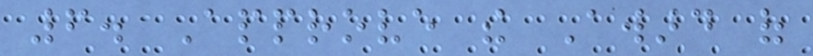6. Approve the Award of
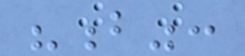"b":
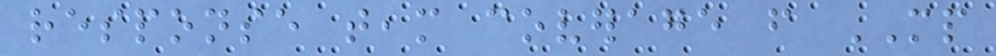response team coverage from MP
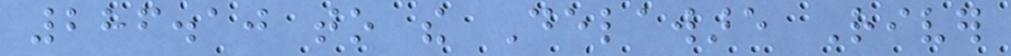286.10 to the Delaware River
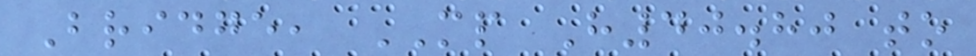Bridge, MP H40.80 to
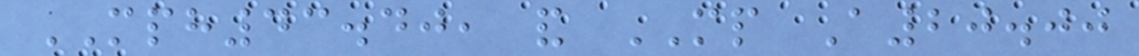MPH43.40, and MP A20.00
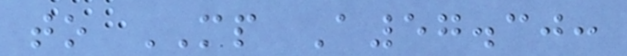to MP A57.30:
